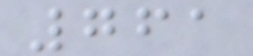761
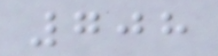708
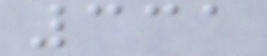331
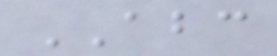ABC
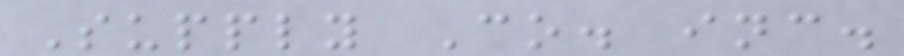Supply Co. inc.
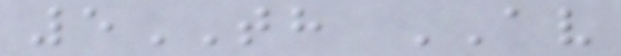5TH AV
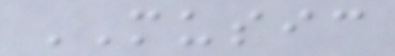MUSIC
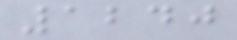1240
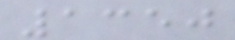1350
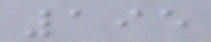195
